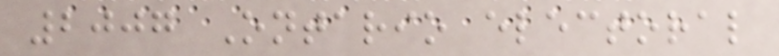2007 Ontario electoral
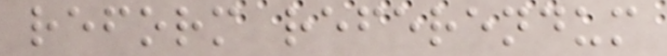reform referendum
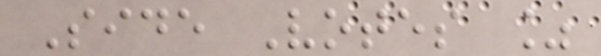Side Votes %
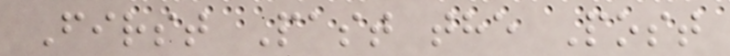First Past the Post
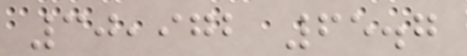30,972 65.7
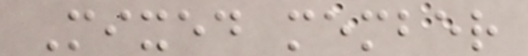Mixed member
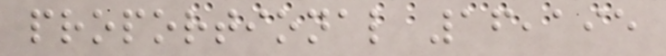proportional 16,195
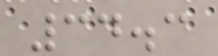34.3
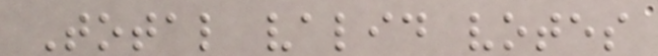Total valid votes
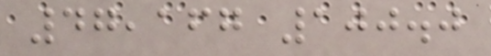47,167 100.0
